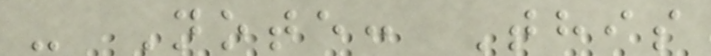- Note: This
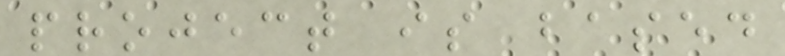project is based
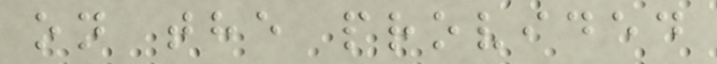on the provided
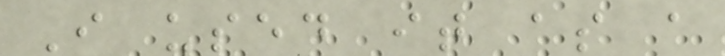I used it as a
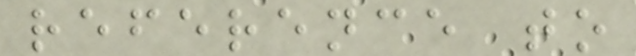reference to
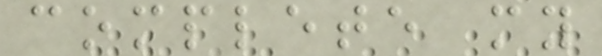complete my
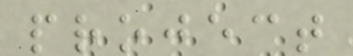project
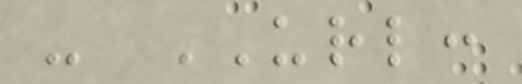- URL:
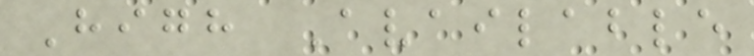High Available
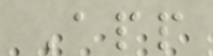App
